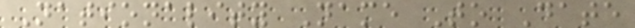Nationality Name To Date
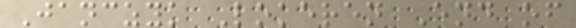Janczyk Lokeren End of
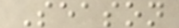Season
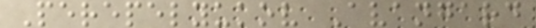Perepelyukov Avangard
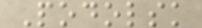Podolsk
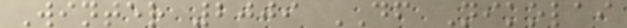Winter 2009 DF Nikolai
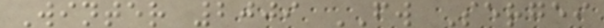Winter 2009 FW Sergei
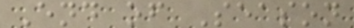End of Season
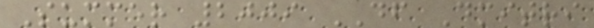Summer 2009 DF Dmitri
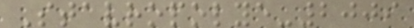Stavropolye-2009
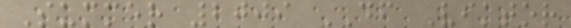Summer 2009 DF Viktor
